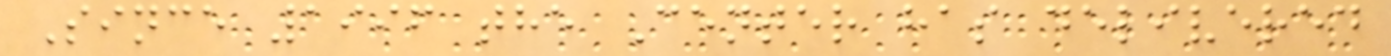Since 1996 the Center has delivered
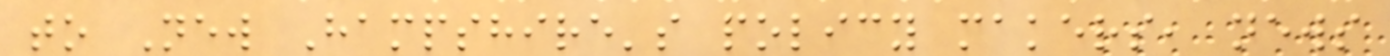to New Hampshire's policy makers, news
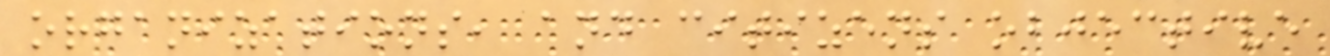organizations, and citizens objective
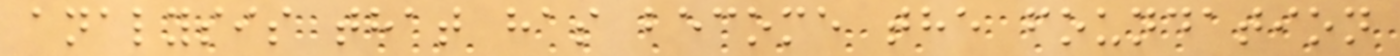analysis that has become the foundation
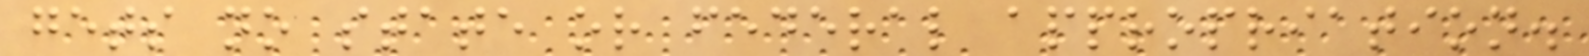gets no state or federal appropriation.
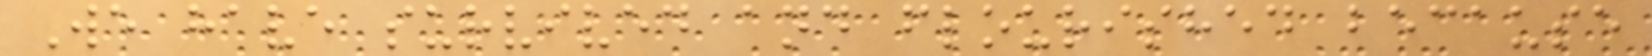We have survived and flourished because
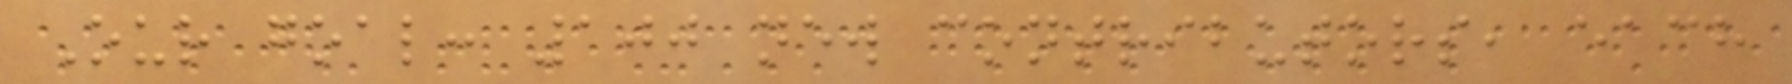Our goal: 100 new contributors, each
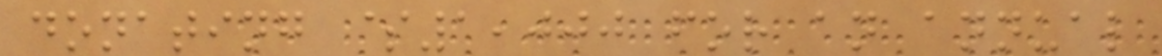donating $1,000 for an annual
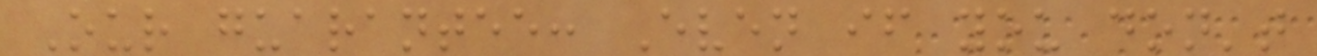Our guarantee: Even if you don't
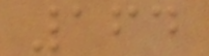164
